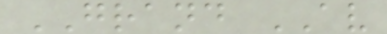GRAND AV
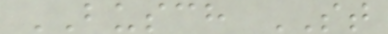BUSCH ST
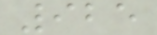925
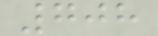708
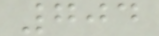704
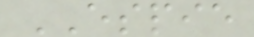ESPIE
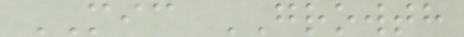MIC GROWTH
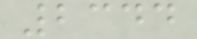2344
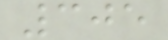305
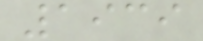1939
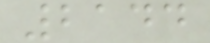2144
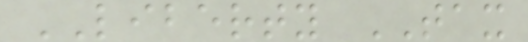LIBERTY TAX
